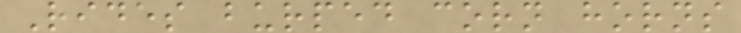Rides burped corn horns
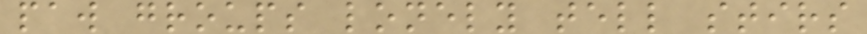paw groups lonely tell stirs
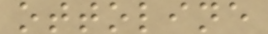ottoline
